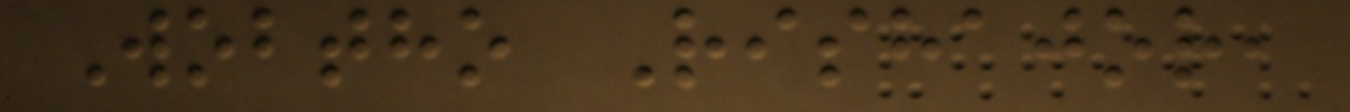Wobtho Rishajor,
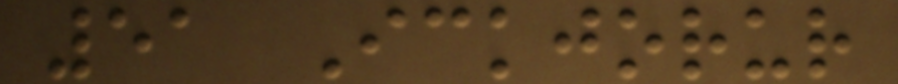51 Ickjorur
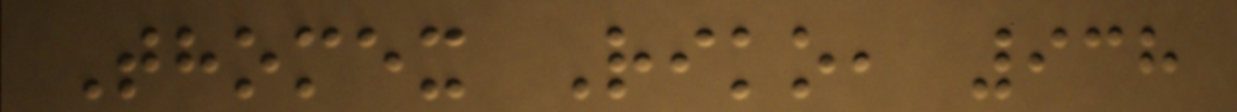Thomex Riko, 938
